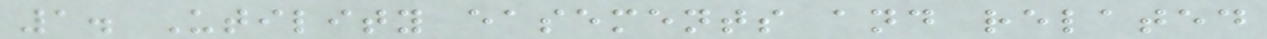1. Utility easements and related
